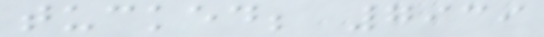tucked; 7939
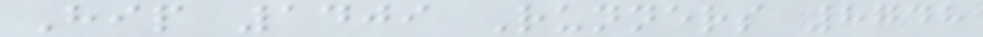Hip 1409 Runners 8748
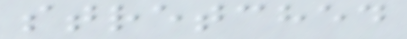stretched
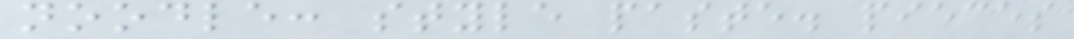noodle: style paste. pieces
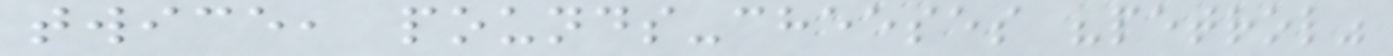twice, pounds-cheeses "petrol"
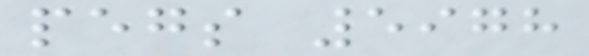pegs 5978
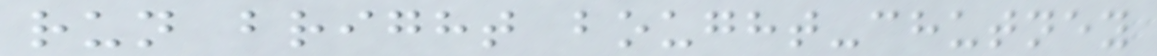run bright bought-chutney
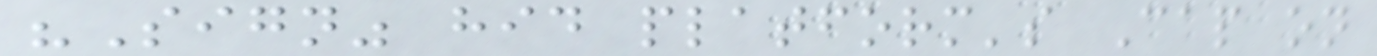"Sign" hid platform's Cap on
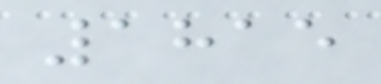1815
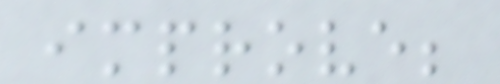improve;
